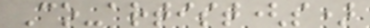Co-artist(s)
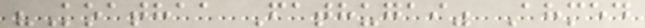"Koathaa Fathugai" Ahmed
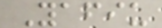Yafiu
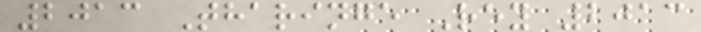2013 Tharinge Rey 2013
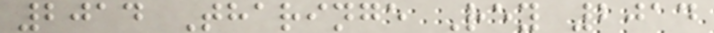2014 Tharinge Rey 2014
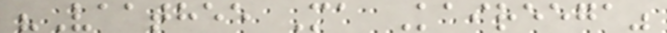"Vaathee Ma Kaireega"
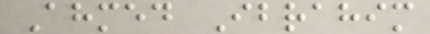Ahmed Ibrahim
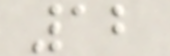12
